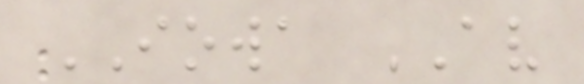IOWA AV
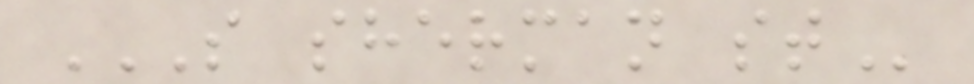S SHERMAN ST
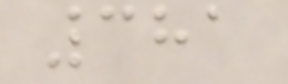381
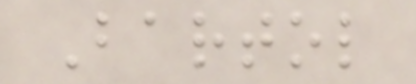Bartol
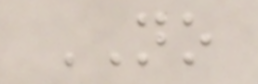NO
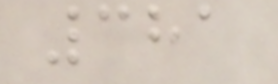381
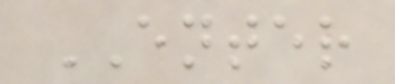ENTER
